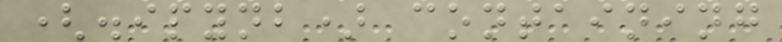(.ipynb) containing
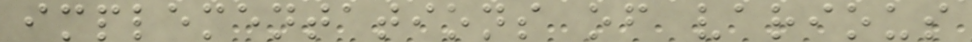implementations of various
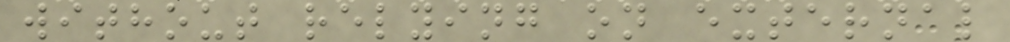without relying on external
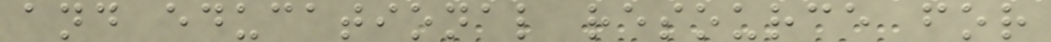and educational resource for
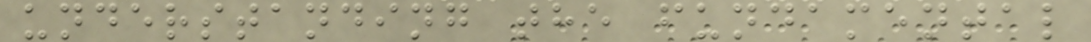understanding the fundamental
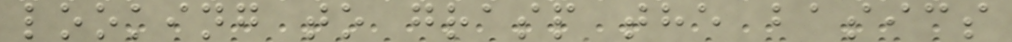looking to grasp the basics
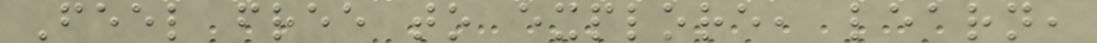Feel free to explore, learn,
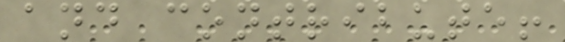and contribute!
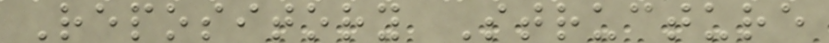Repository Structure
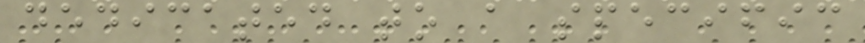dedicated to a specific
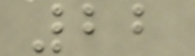22
